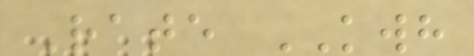Rate KWH
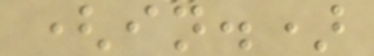(in.)
